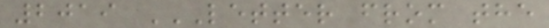2019 LETTER FROM THE
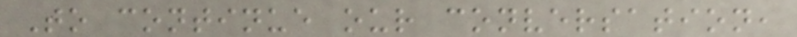To continue our conversation,
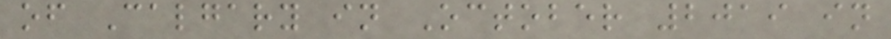of Calgary in October 2019 in
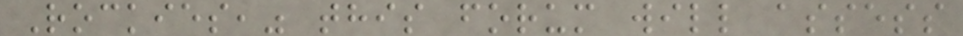Rockies," this forum will assess
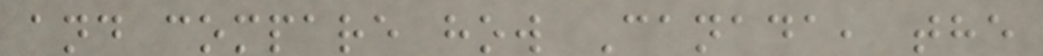and compare how Canada, the
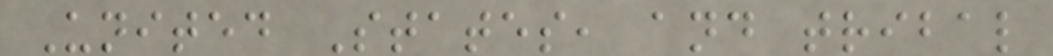United States, and tribal
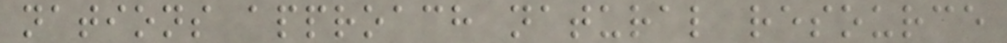nations approach natural resource
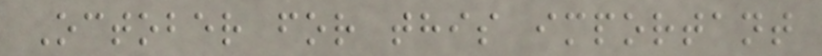October for this important
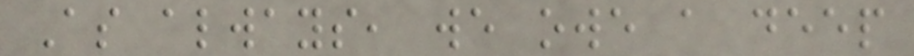As always, we owe a deep
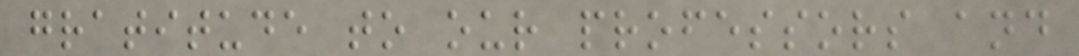gratitude to our professors and
